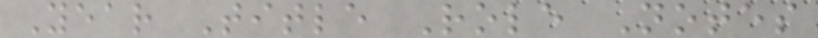Year Title Role Notes
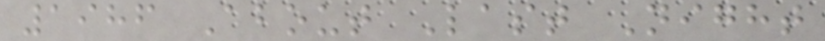1986 About Last Night
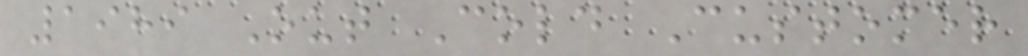1989 Out Cold Customer
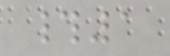#1
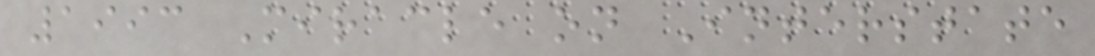1993 Miracle on Interstate
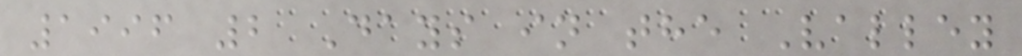1996 2 Days in the Valley
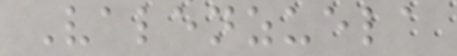Valenzuela
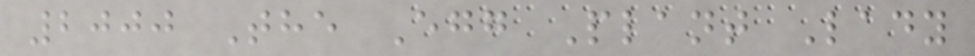2000 The Egg Plant Lady
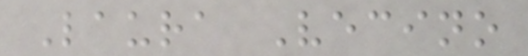Laura Vecino
